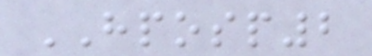HPOSP2
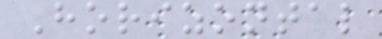Horizontal
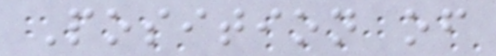Position of
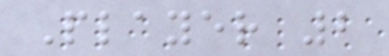Player 2
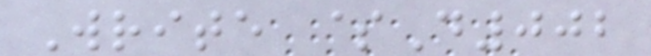Write $D002
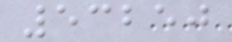53250
